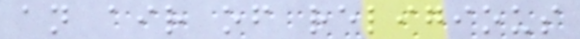an air of religious
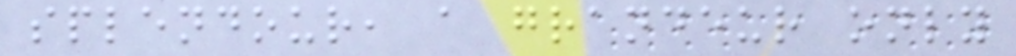splendour, a grandeur only
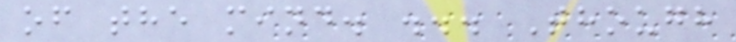of the mind. ... Though
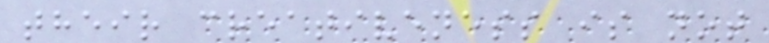their creativeness is not
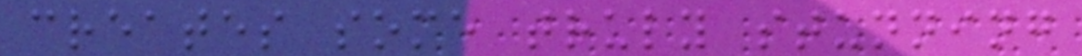creates some truly stunning
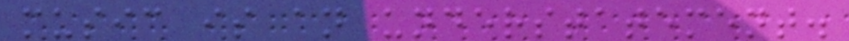music is an understatement.
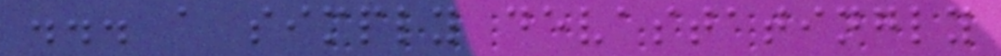... a simply devastatingly
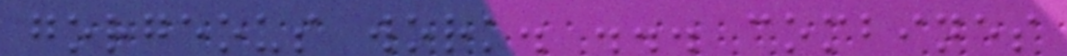gorgeous work. ... combines
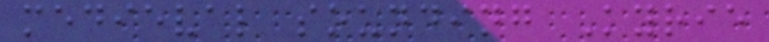medieval sounding Kyrie
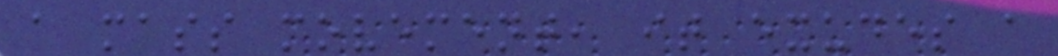a mass movement, it exudes a
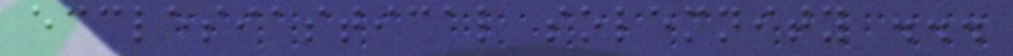ecclesiastical solemnity ...
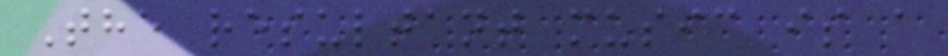The resultant music is a
